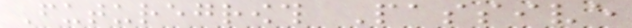Futuregrowth Passive
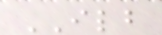ILB
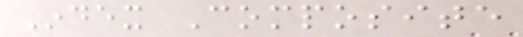Index Composite
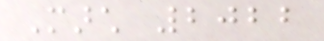March 2022
